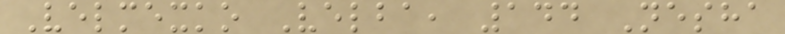Velmexko Velba, 144 Nesha
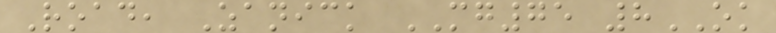Road, Zanick MG75 8OK
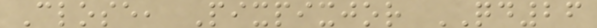Close, Pixpixjor QD26
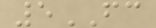5FC
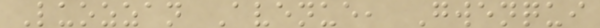Luozzan Avenue, Gwenqui
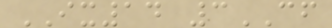IX14 3CF
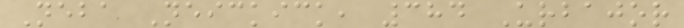Neba Neickick, 384 Urbajor
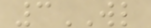3WL
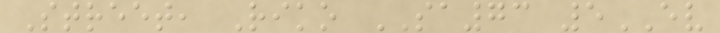Street, Riko SA73 5EV
